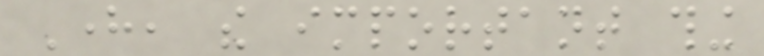Here, the important thing
